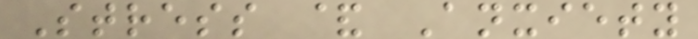Stress & Anxiety
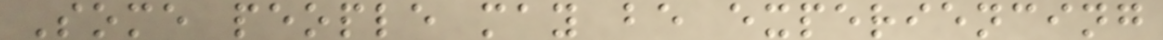Some people may be experiencing
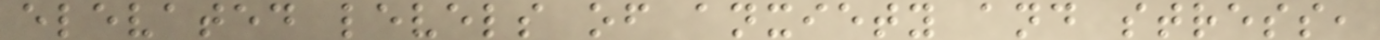elevated levels of anxiety and stress,
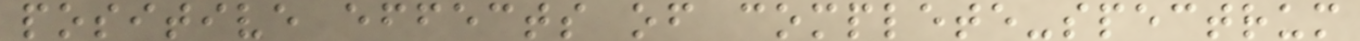positive effects of complete-spectrum
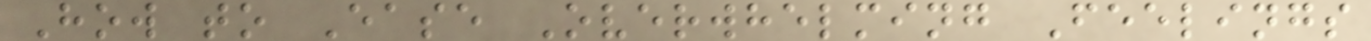How to Ease Overwhelming Feelings
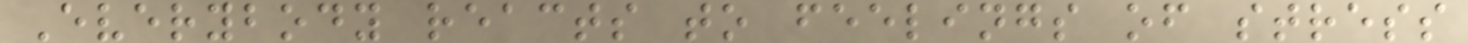Everybody reacts to feelings of stress
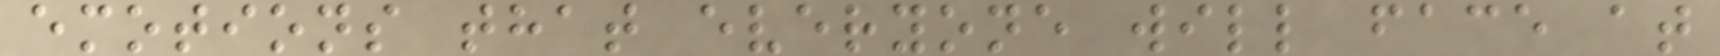emotions that everyone will face at
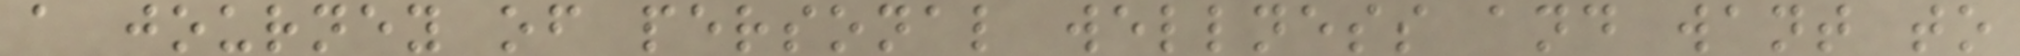a journey of personal wellness and want to
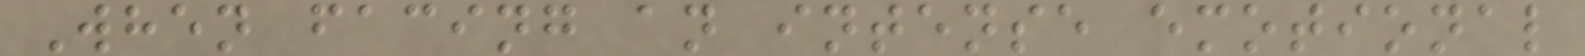When facing an intense emotional
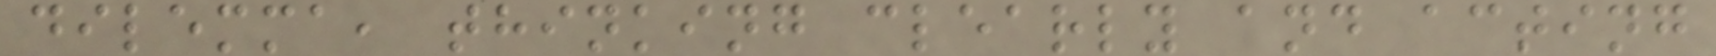dilemma, thinking clearly and acting
